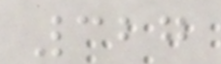327
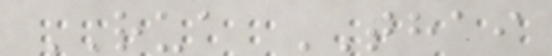RUA THAI
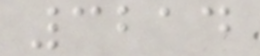3214
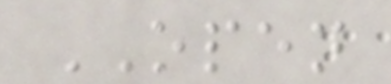OPEN
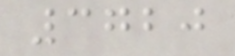3720
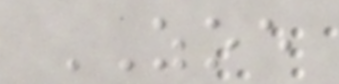ZOE
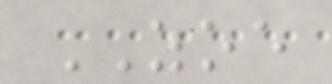ZOE
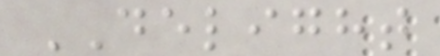DELIGHT
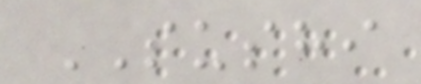SUSHI
